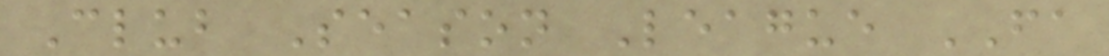Club Season League FA
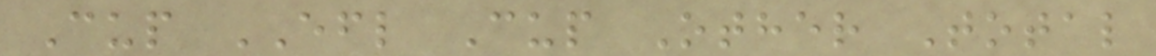Cup EFL Cup Other Total
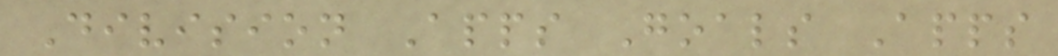Division Apps Goals Apps
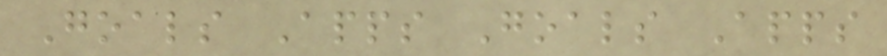Goals Apps Goals Apps
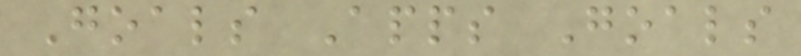Goals Apps Goals
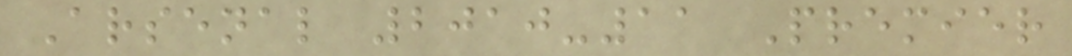Arsenal 2010-11 Premier
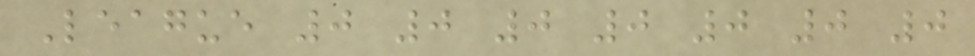League 0 0 0 0 0 0 0
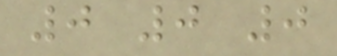0 0 0
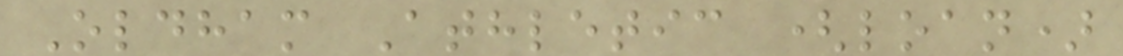Oldham Athletic (loan)
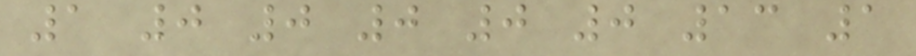1 0 0 0 0 0 13 1
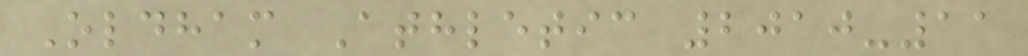Oldham Athletic 2010-11
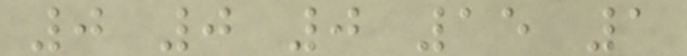0 0 0 15 1
